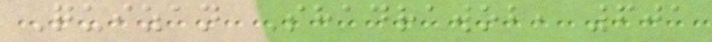Quizan Shadrawob, 601
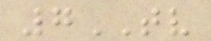7TV
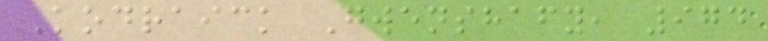Kodraick Gwenshafy, 974
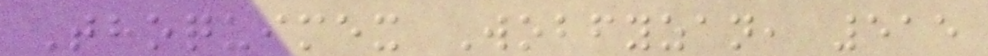Thoquimex Wobfyzan, 515
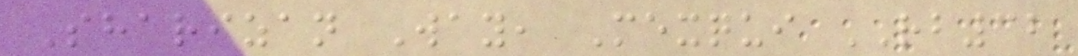Sharizan Way, Mexqui RB32
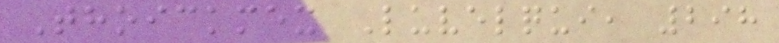Thoickmex Luvelqui, 298
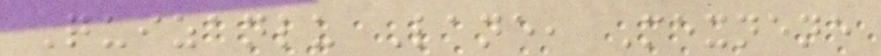Quizanlu Lane, Mexnene
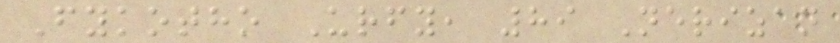Fykotho Urfy, 89 Nerizan
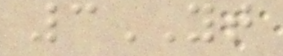3YT
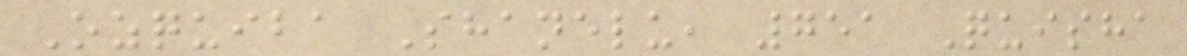Ozquiba Shanelu, 751 Quisha
